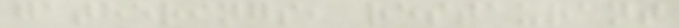gatherings, restaurant
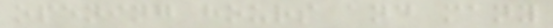opening hours and many
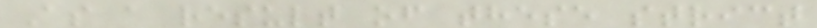As a result of these strict
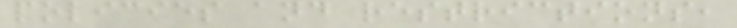policies and restrictions,
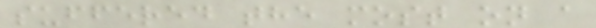suffered the most on a
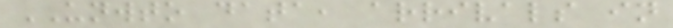UNWTO data, arrivals in
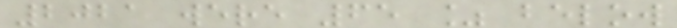2021 were 65 % below
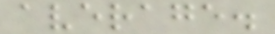average.
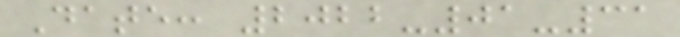Date: 2022-01-31
